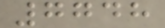7748
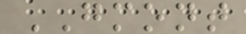GMONT
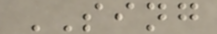SING
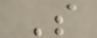S
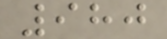980
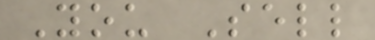You Sell
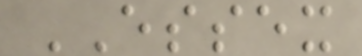ESSEX
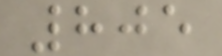805
